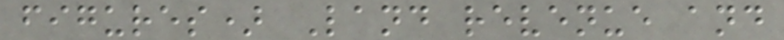figures) Land revenue and
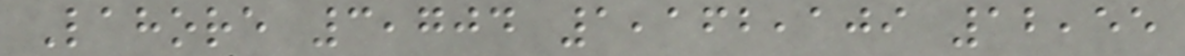Lahore 3,704 1,162,109 12,55
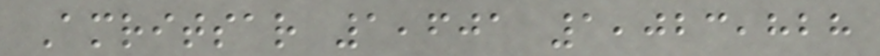Amritsar 1,601 1,023,828
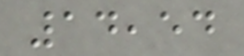14,54
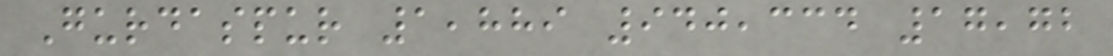Gurdaspur 1,889 940,334 17,72
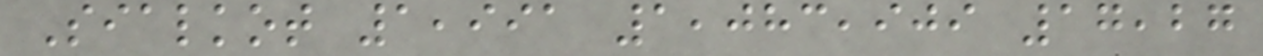Sialkot 1,991 1,083,909 17,27
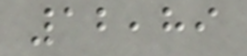12,89
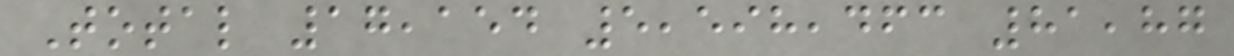Total 17,154 5,598,463 81,87
